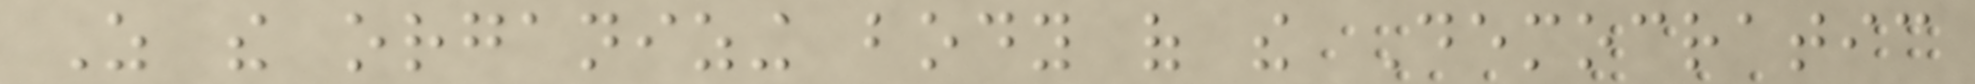As the organizing body of the Democratic
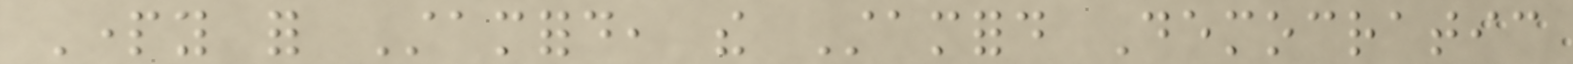Party for Stamford, the Stamford Democratic
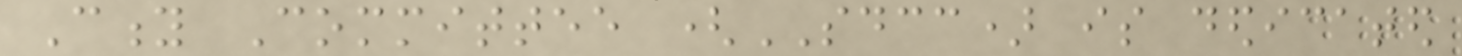City Committee (SDCC) is dedicated
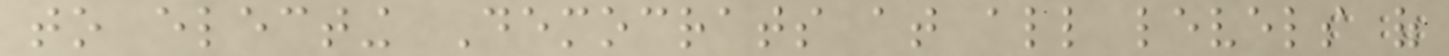to electing Democrats at all levels of
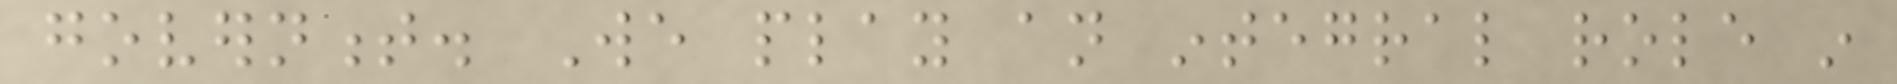government. We play an integral role in
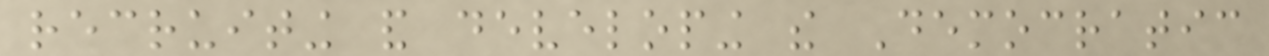recruiting and developing the Democratic
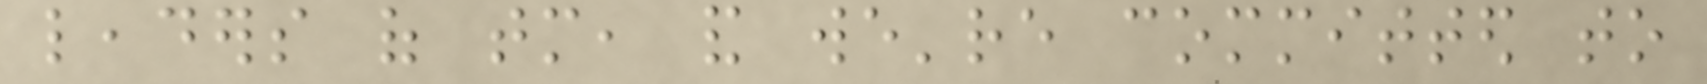leaders of tomorrow, and we're committed to
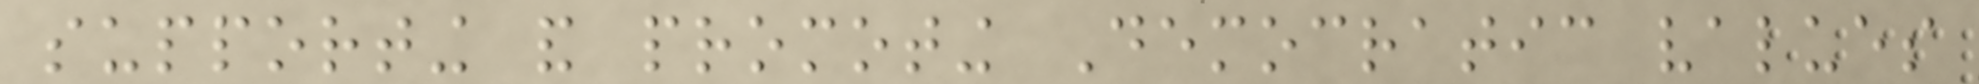supporting and promoting Democratic values
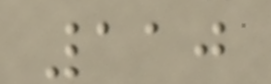110
